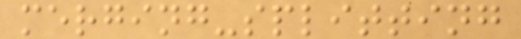merging-splitting
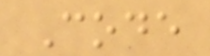Code
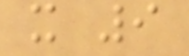x 9
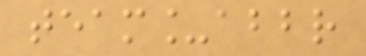team_abbr
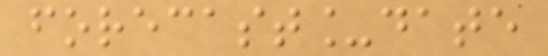forecast_date
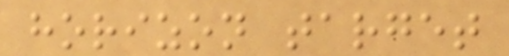horizon target
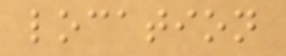location
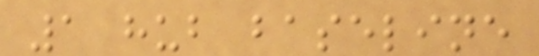1 hub baseline
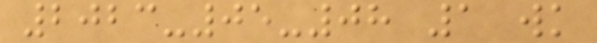2023-05-08 1 wk
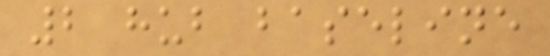2 hub baseline
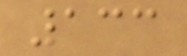133
